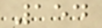154
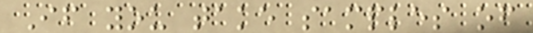If you take samples of
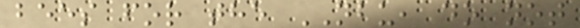bees for the NBU, do not
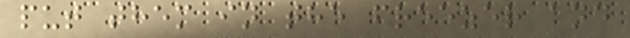put them in the freezer and
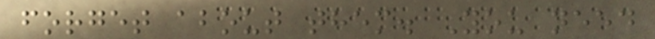forget about them. You need
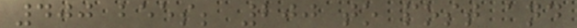400 bees; 200 to post and
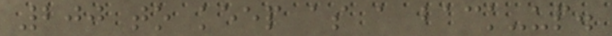200 to keep as a back-up.
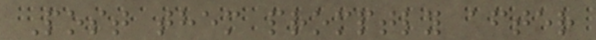Post them promptly after
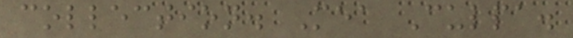collection. Mea Culpa.
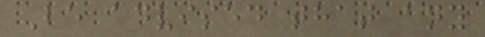Be advised that any
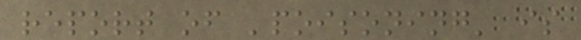report of 'poisoning' is
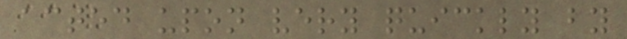acted upon very quickly by
